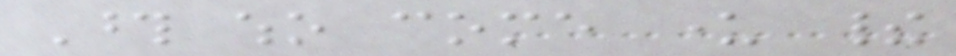Those who come under their
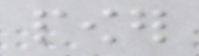power
